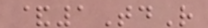&1TdR
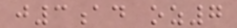j3ad oz7
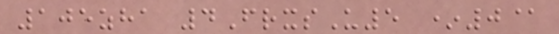105zha 4FrxsU5 *0@
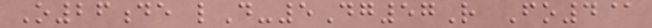O26de lD-5Dg57R Fo4@
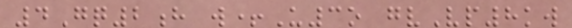4Gq2h w+U3o gvVp8kw
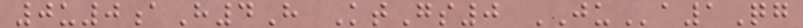0u0aH4H KtGs0 JUa1Qg
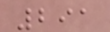291
